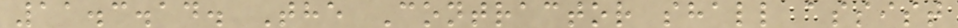11.3.14. The Contractor shall assist
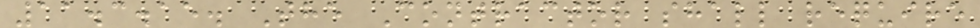11.3.15. The Contractor shall require
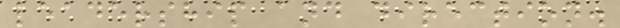leadership and direction.
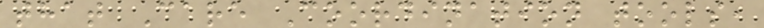that Care Coordination tools,
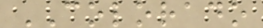COLORADO
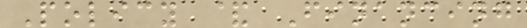Policy & Financing
